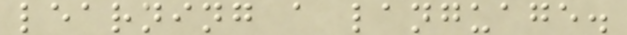learning a language.
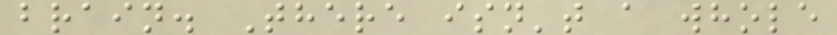brain. There isn't a whole
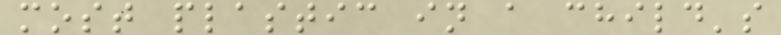most plastic in a child's
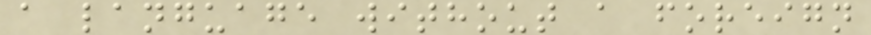a language without a foreign
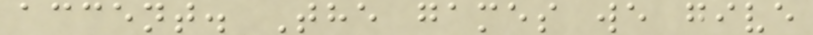accent. The games we give
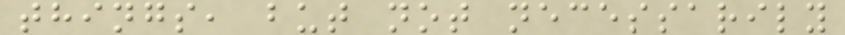things, but not necessarily
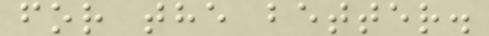for the better.
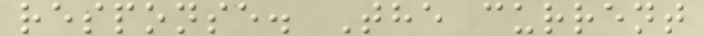response. The current
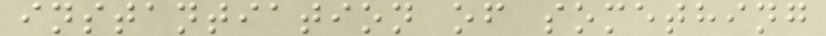instantiation of something
